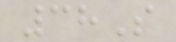38S
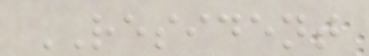RESIDENT
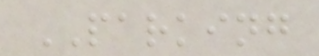PARKING
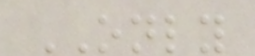ONLY
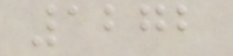1272
